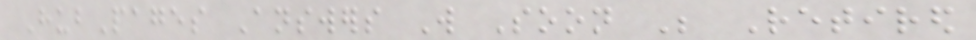HubPages Answers Will Soon Be Retired
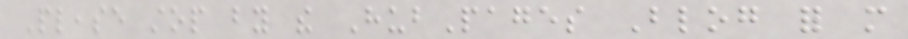Please stop by the HubPages Blog for more
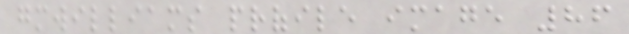gmwilliams profile image 86
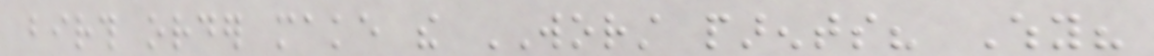birth order make the WORST parents? Why?
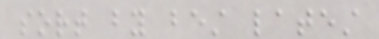sort by best latest
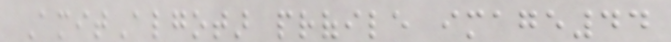AmitAlgotar profile image44
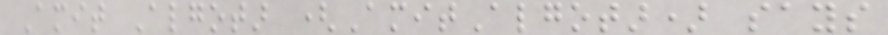Amit Algotar (AmitAlgotar) says
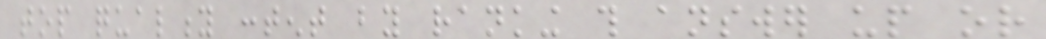top quality content by ranking this answer up or
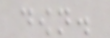down.
